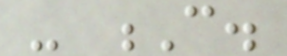- C.
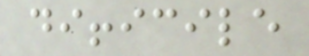difficile
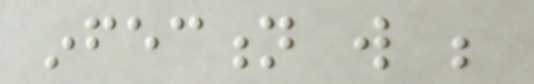infection will be
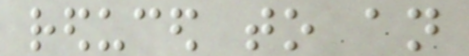reduced to an
